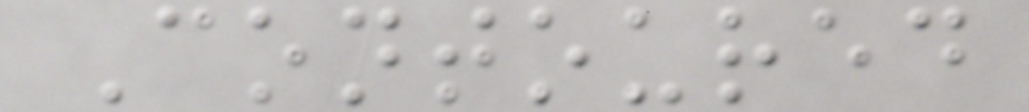Contoured
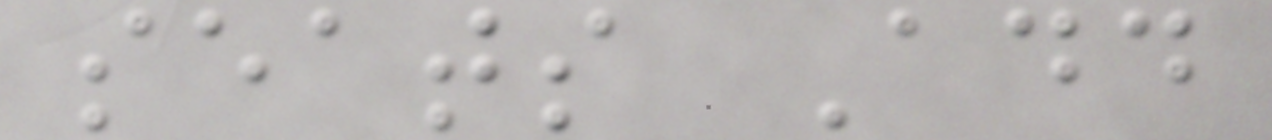seats Add
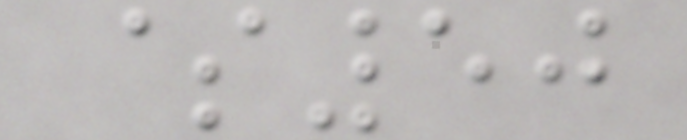$50
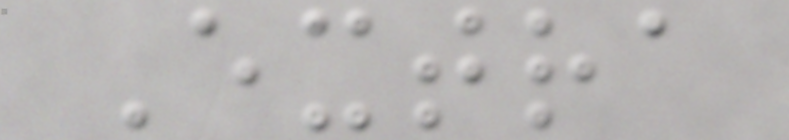Extra
